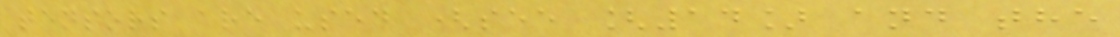tensors are used (see [14] and the
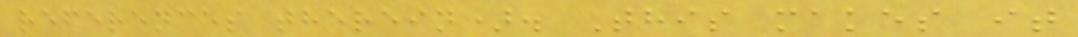references therein). This makes it
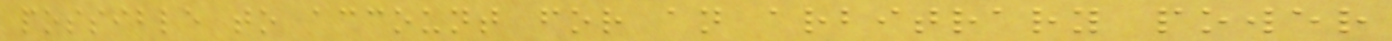possible to account for an arbitrary power
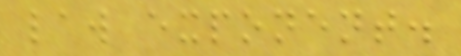law exponent.
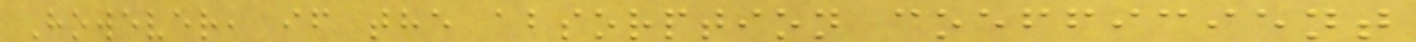However, if the absorption coefficient
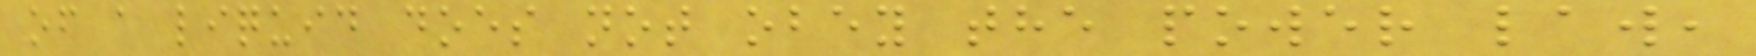of a liquid does not obey the power law,
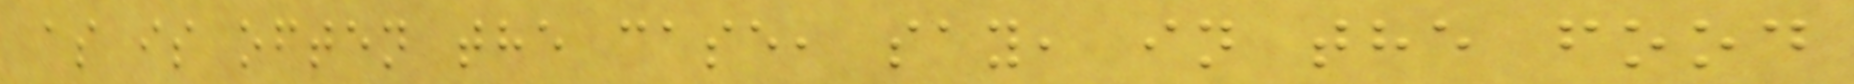as is often the case, say, in the food
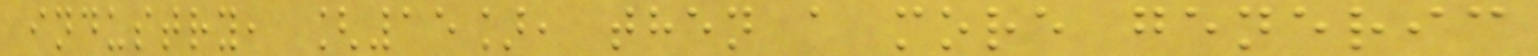industry, [15], then a more generic
